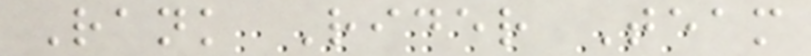Rank Rider Team
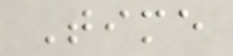Time
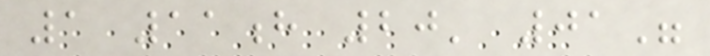1 11h 20' 01"
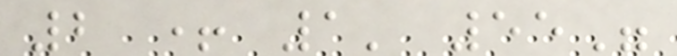2 + 1' 55"
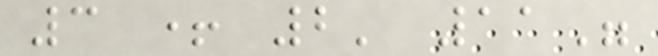3 + 2' 11"
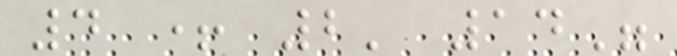4 + 2' 14"
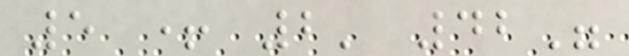5 + 2' 42"
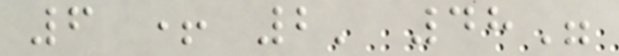6 + 2' 48"
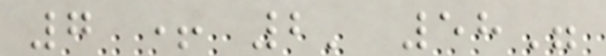7 + 2' 58"
